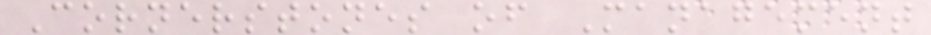Cornerstones of Management
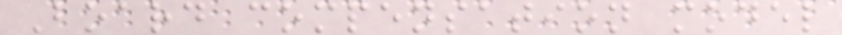Board compensation model
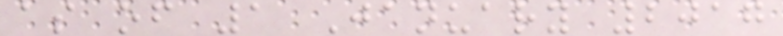as of 1 January 2017
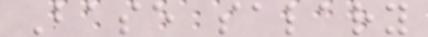Base salary
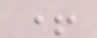+
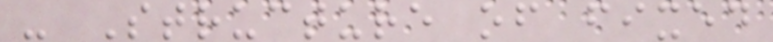- Structure of fixed
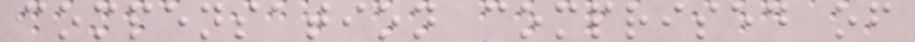compensation comprised of
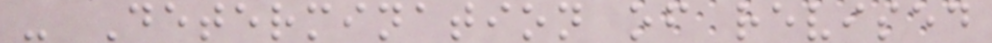- Determination of revised
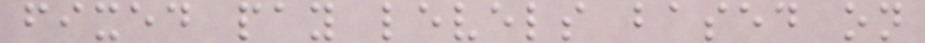fixed pay levels based on
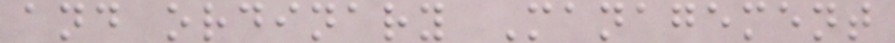and ordinary Management
